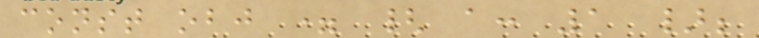const obj = { a: 1 };
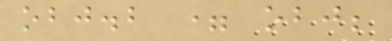obj.b = obj;
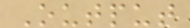Output
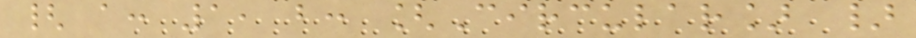{ a: 1, b: [Circular] }
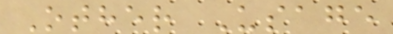Other Usage
